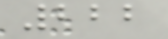222
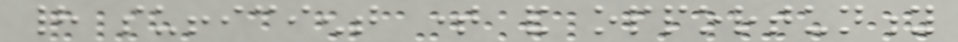had sufficient time and opportunity
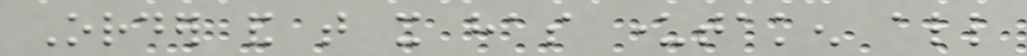Order and that it has undertaken all
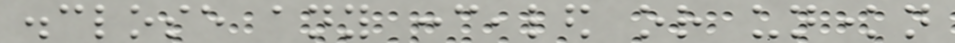disclose any concealed or unknown
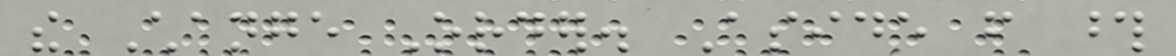the Change Order. Aside from those
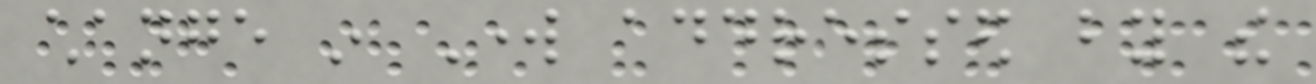change in Work addressed by the
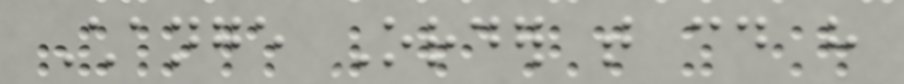Change Order that could have
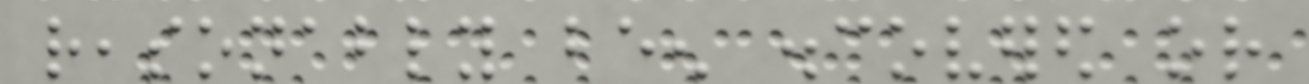reasonably been discovered or
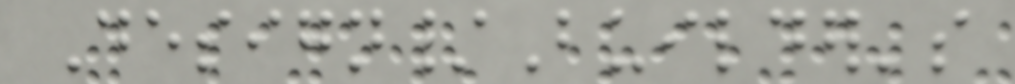Design/Builder's
